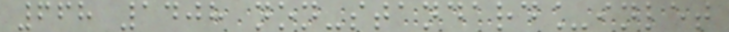668 1408 non-standard_inlet
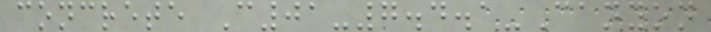concrete C01-7.4.1-Canyon
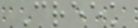Creek
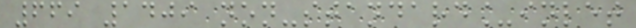669 1409 non-standard_inlet
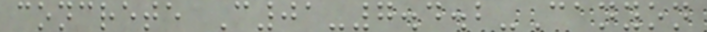concrete C01-7.4.2-Canyon
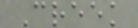Creek
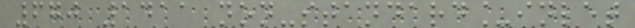670 1411 non-standard_inlet
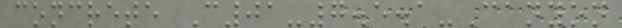concrete C01-7.5.1-Canyon
